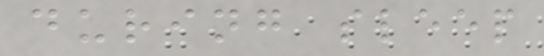during sleep
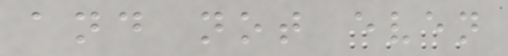and not even
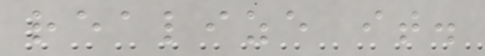realize it.
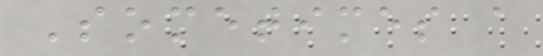Sometimes a
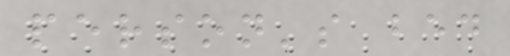person's bed
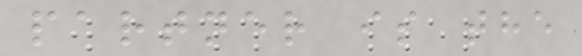partner is the
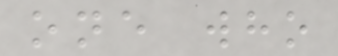one who
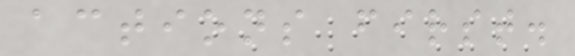actions first.
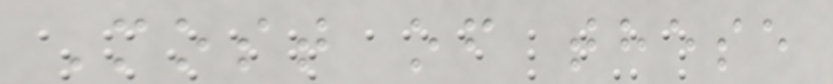Most of these
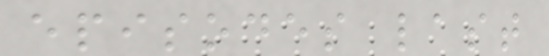episodes last
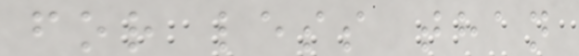for less than
